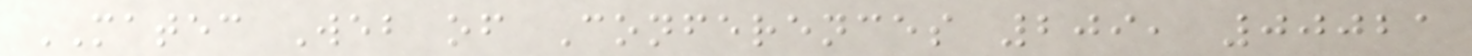MATEC Web of Conferences 209, 00021
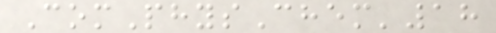ComPhysChem'18
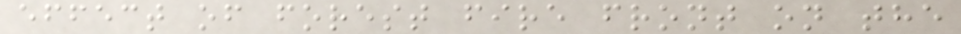effect of forest fire front on the
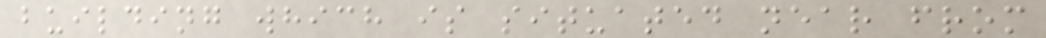building which is situated near from
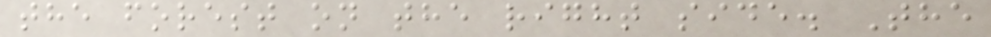the forest on the right side. The
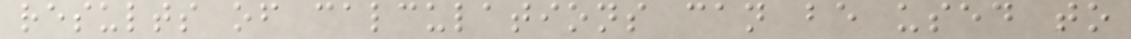results of calculations can be used to
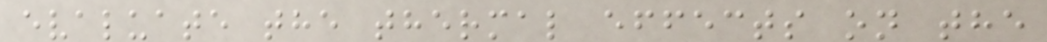evaluate the thermal effects on the
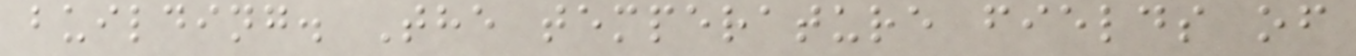building. The temperature fields of
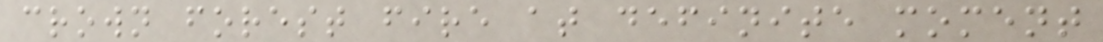crown forest fire at definite moment
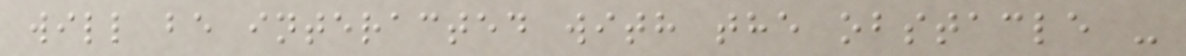will be interacted with the obstacle -
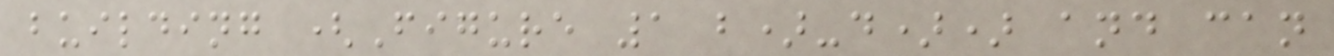building (Figure 1 b)-d)) and can
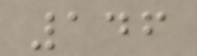146
